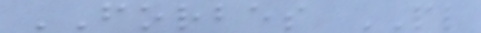FORBES PL
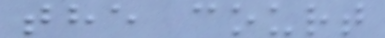the court
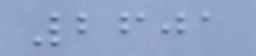2601
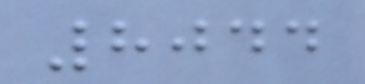8044
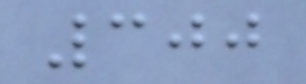300
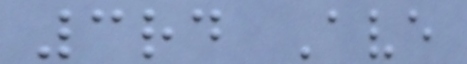3rd Ave
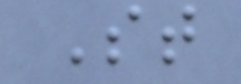St
